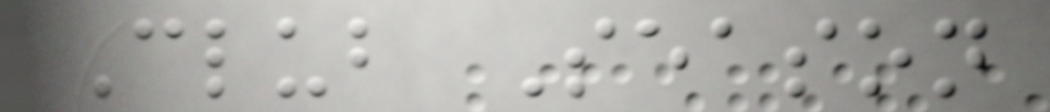Club Season
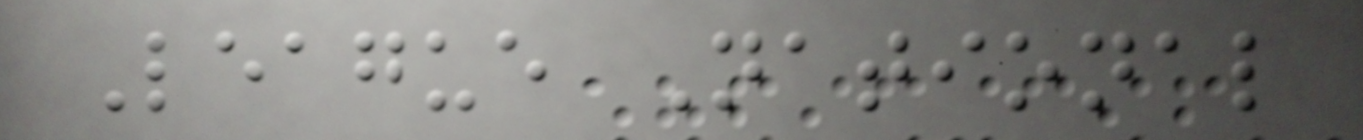League National
